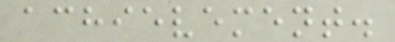achievement.
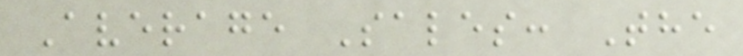Average Sales: The
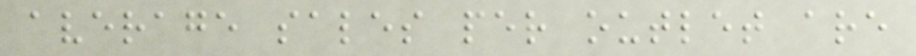average sales per outlet are
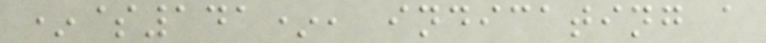*$141*, indicating a
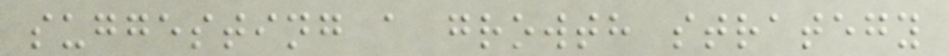suggesting a growth strategy
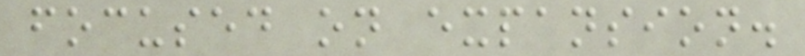focused on expansion.
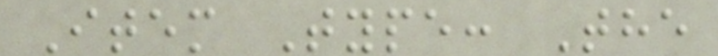Item Type: The
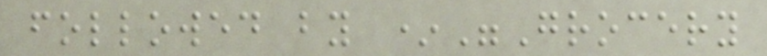followed by *"Grocery
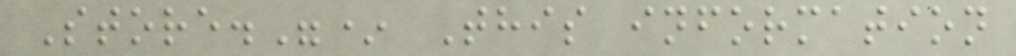Store."* This information
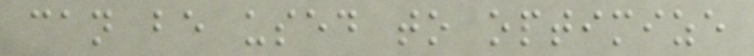can be used to optimize
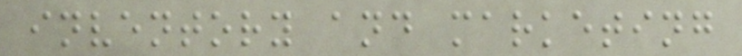inventory and marketing
